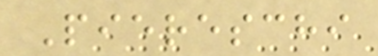Piereschi
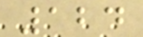124
